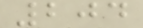204
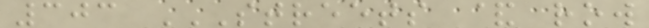303 STREETS & ROW
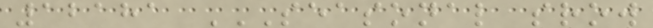12181 SEASONAL SROW
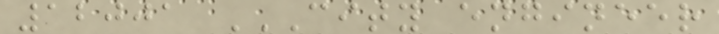12001 CITY ENGINEER
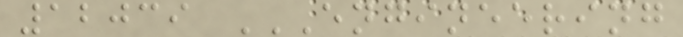12039 ENGINEERING
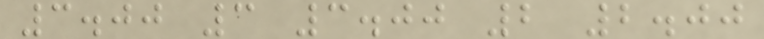3.00 3 3.00 2 2.00
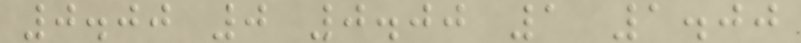0.00 0 0.00 1 1.00
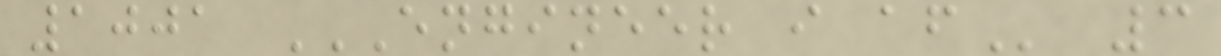1001 ENGINEER I AF 3
